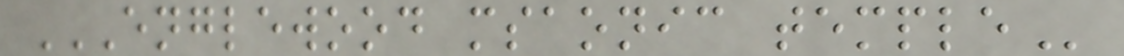ENGLEWOOD MSAONIC TEMPLE
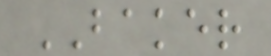BAKER
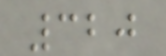320
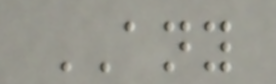ANY
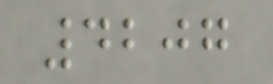4207
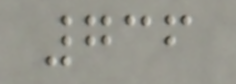736
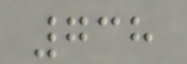738
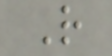R
